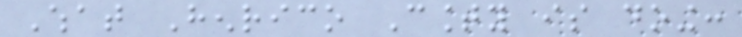What Henrico County is doing:
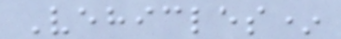Vehicles*
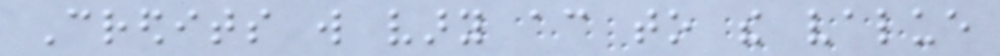Credits will vary according to the value
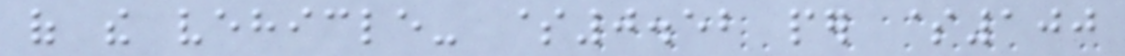of the vehicle- $0.52 per $100
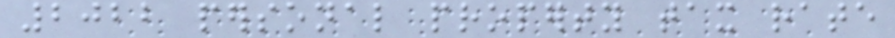2022 personal property tax rate
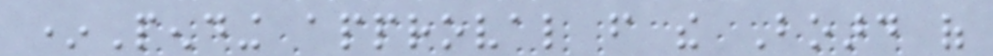*Pending approval from the Board of
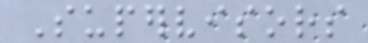Supervisors
